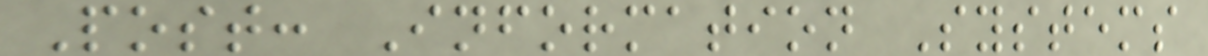Post: Information Systems
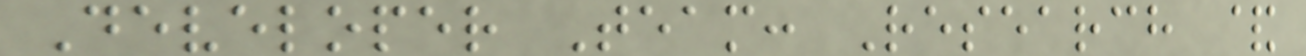Developer Team: Research &
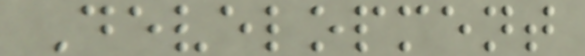Development
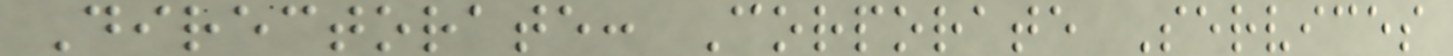Directorate: Corporate Services
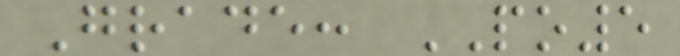Grade: PO5
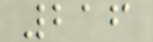216
